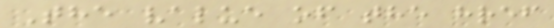The value of the href
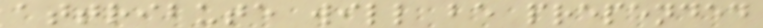attribute will be prepended
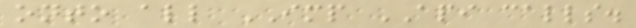onto all IMP API calls.
